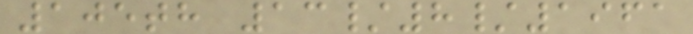105th 13/8/1961
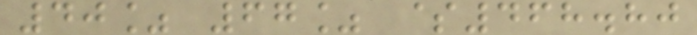40% 67% $468.80
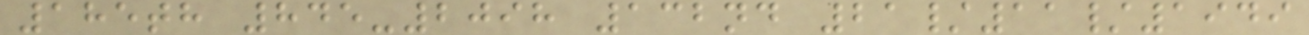185th 845-2098 132nd 21/11/1949
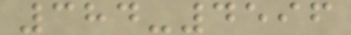384-4596
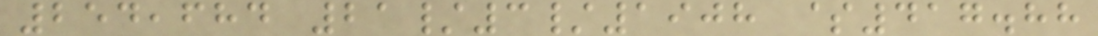254,684 21/3/1908 $417.88
